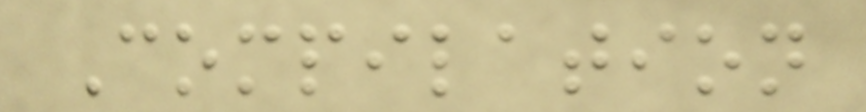Compilation
